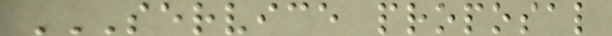SERVICE PROPOSAL
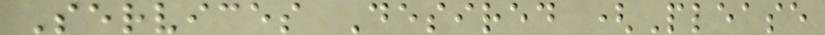Services Desired (Please
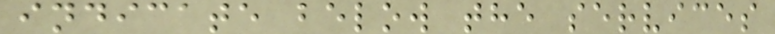indicate below the services
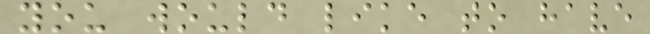you would like to have
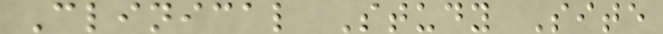Clinical Study Site
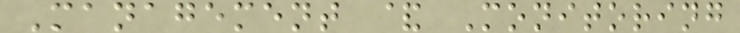Management & Monitoring
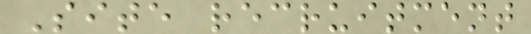Site recruitment
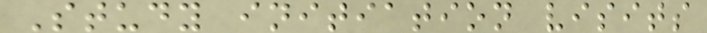Study initiation visits
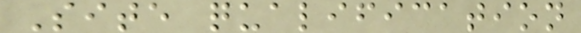Site qualification
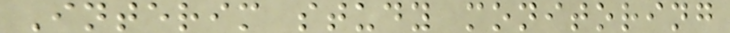Interim study monitoring
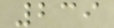239
